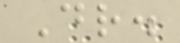Dr.
